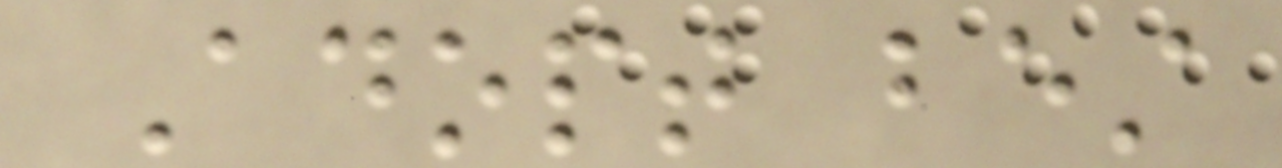Adopt best
